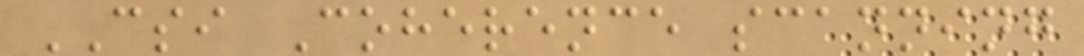CSI Coherence scanning
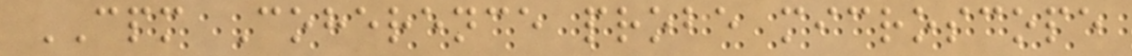CPM Coherence probe microscope
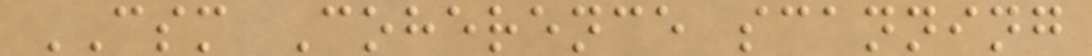CSM Coherence scanning
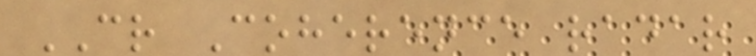CR Coherence radar
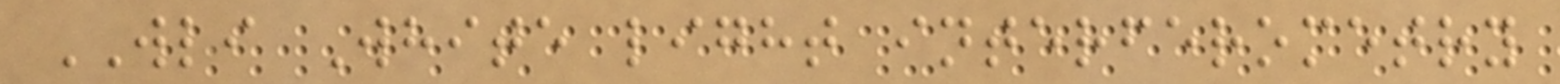WLI White light interferometry
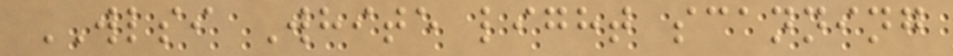WLSI White light scanning
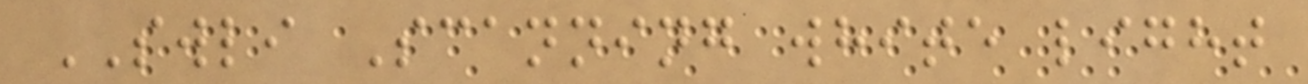SWLI Scanning white light
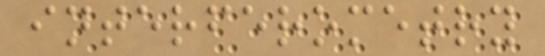interferometry
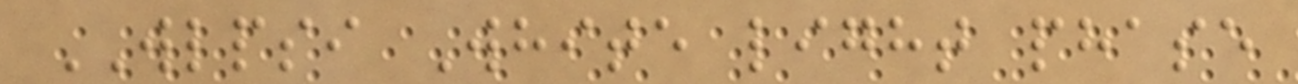WLPSI White light phase
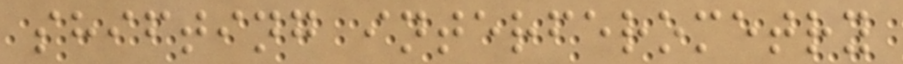shifting interferometry
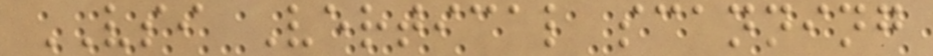VSI Vertical scanning
